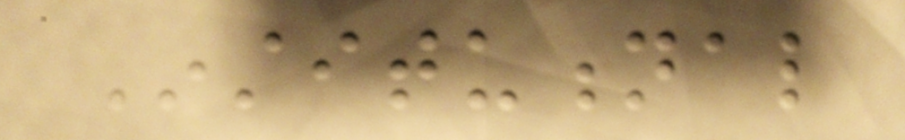Institutional
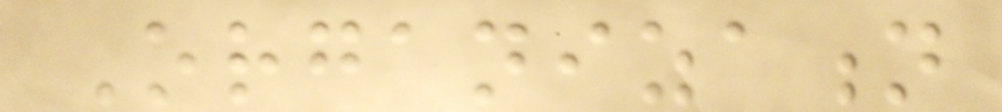Organization
